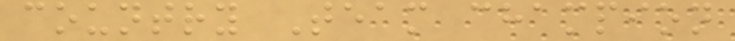country Team champion
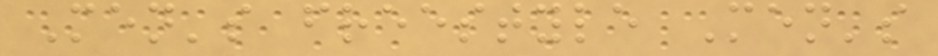Men's freestyle Men's
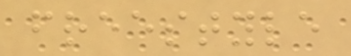freestyle
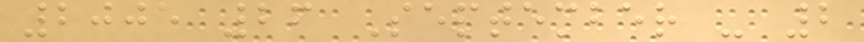2005 26 September - 2
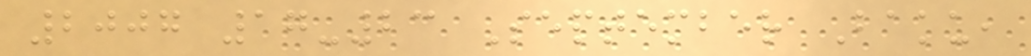2007 17-23 September Baku,
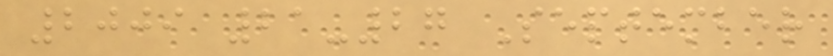2009 21-27 September
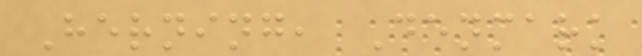Herning, Denmark
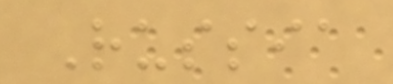Russia
